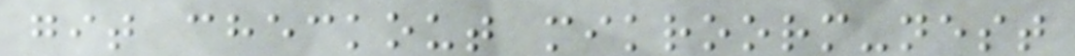git checkout mikroorm-nest
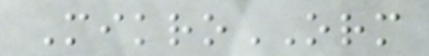MikroORM
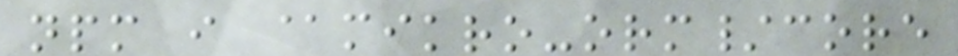npm i @mikro-orm/core
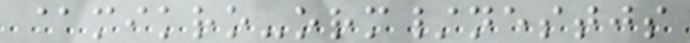@mikro-orm/nestjs
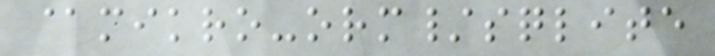@mikro-orm/sqlite
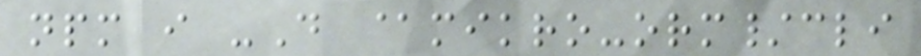npm i -D @mikro-orm/cli
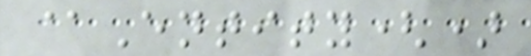@Entity()
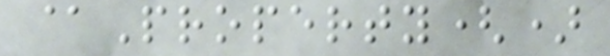@Property()
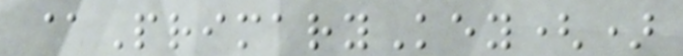@PrimaryKey()
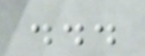...
